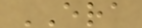ERA
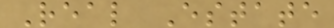Real Estate
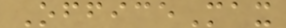OfficeMax
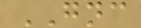GNC
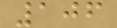106
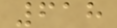618
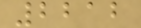2212
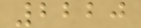2220
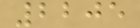2205
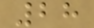28
